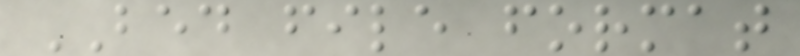BED file format
